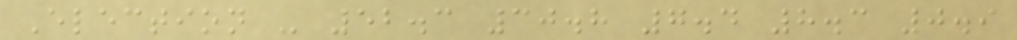Election - 52.3 30.8 7.4 8.3 0.9
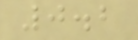0.2
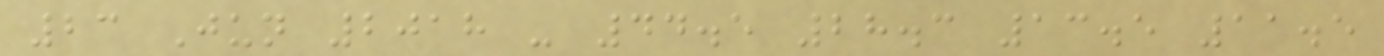23 Jun 2018 - 44.5 28.3 13.5 11.5
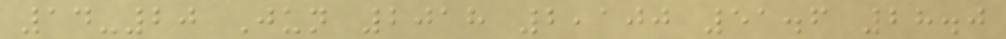14-20 Jun 2018 2,100 51.6 28.0
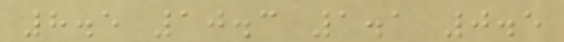8.5 10.3 1.1 0.5
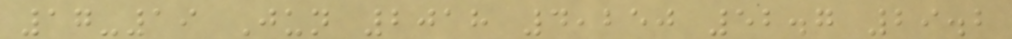17-19 Jun 2018 4,250 52.7 29.2
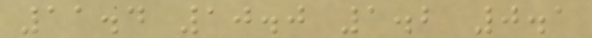11.4 10.0 1.2 0.1
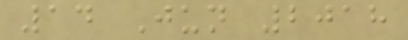14 Jun 2018
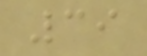39
